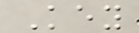Key
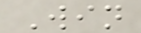Win
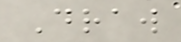Draw
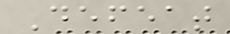Defeat
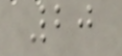20
